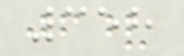358
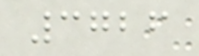3726
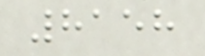8158
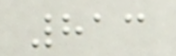813
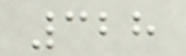328
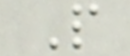P
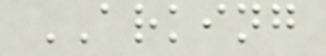ARKING
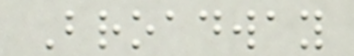Broadway
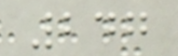247
